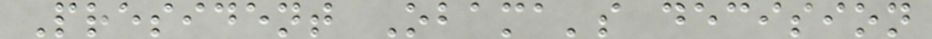President Obama's decision
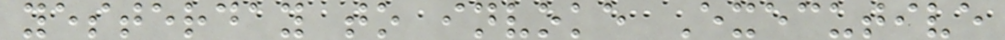yesterday to invoke Executive
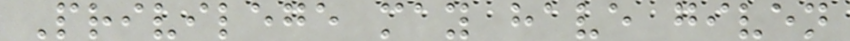Privilege may have given
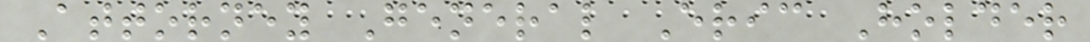Attorney General Eric Holder
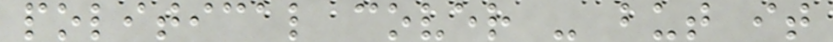political cover - but it
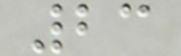23
